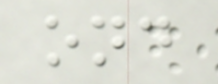ond
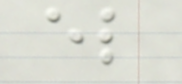el
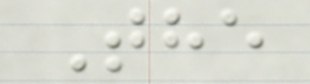The
